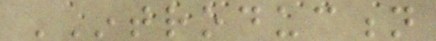INTRODUCTION
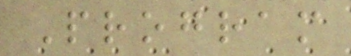Program
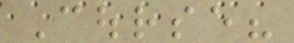Course?
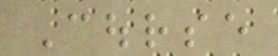Course
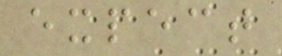expect
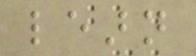learn
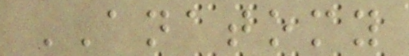ANATOMY
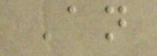An
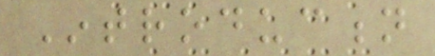Introduction
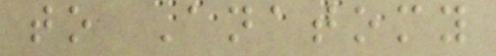to Anatomy
